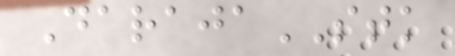DarajaSTK
